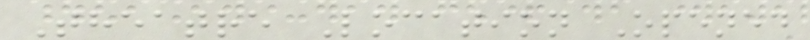Theatre Location Opened
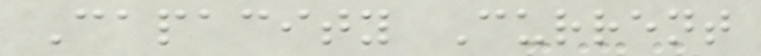Capacity Current
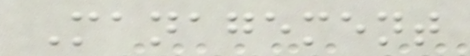Management
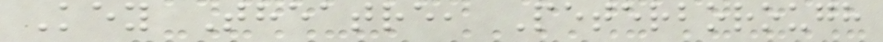Key Theatre, Peterborough
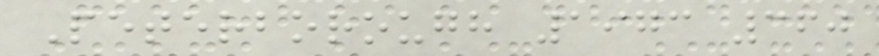Peterborough 1973 360
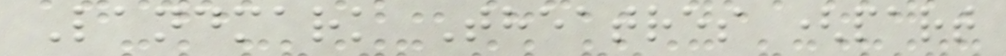Landmark Theatres (part
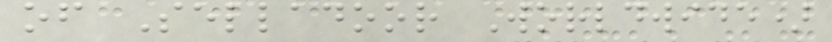of Selladoor Worldwide)
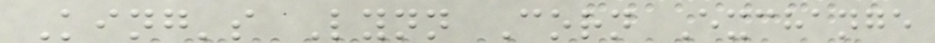King's Lynn Corn Exchange
